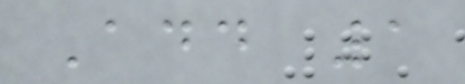Add 1
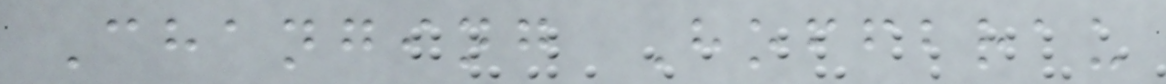Changing Hoffbrau
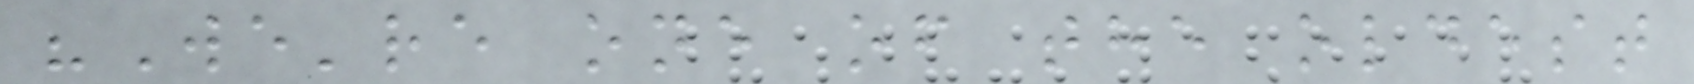"We're one of the oldest
